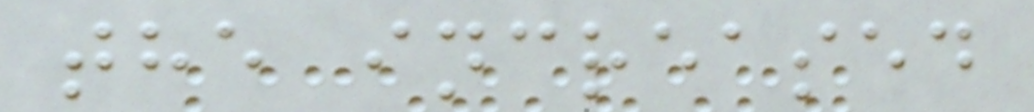the increased
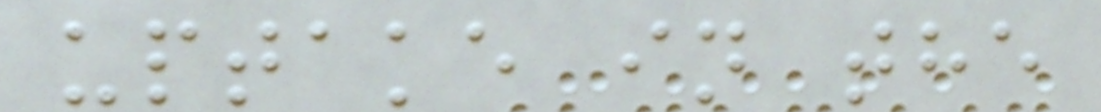uptake in the
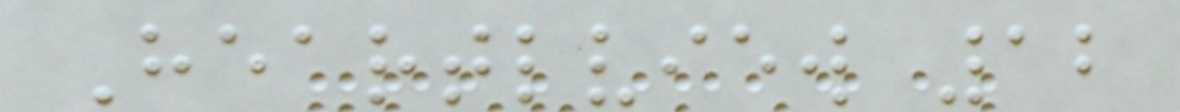Heartlview 12
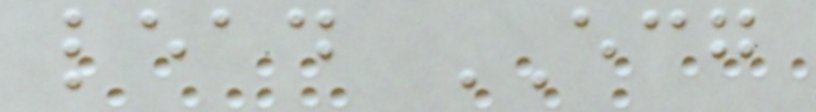lead ECG
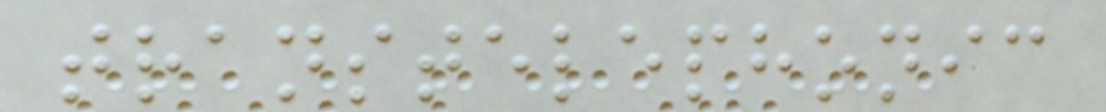transtelephonic
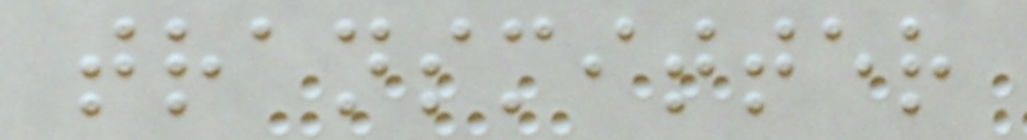transmitter
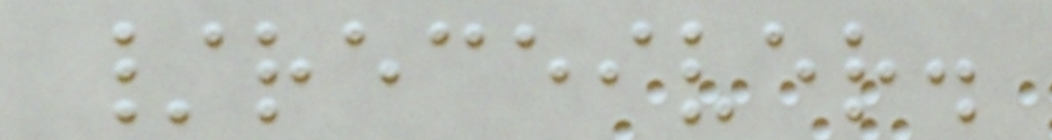/receiver.
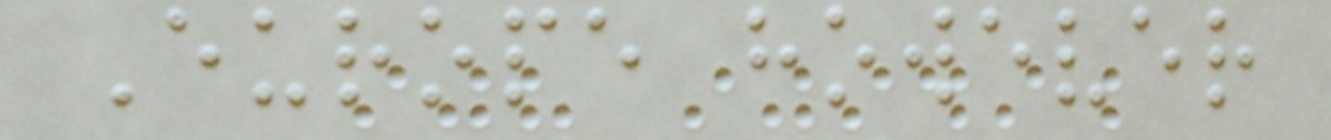Europe however
